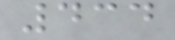434
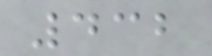432
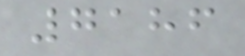7186
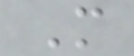M
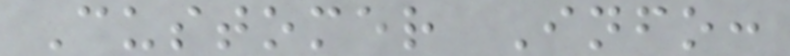Customer Info:
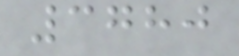3780
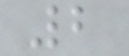2
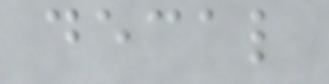decal
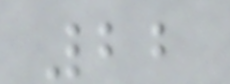22
